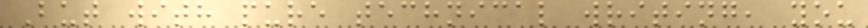But with pure technical writing, you
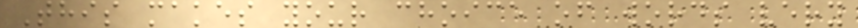This makes your choice of words very
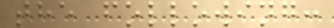the following:
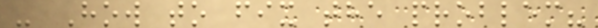- How to fix the problem?
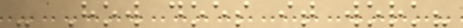- How does it work?
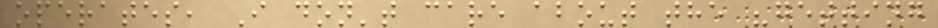operates, I don't care about the "getting
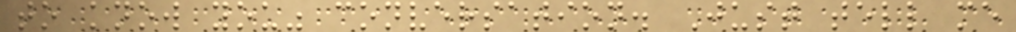to know you" conversation. Just tell me
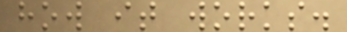how it works.
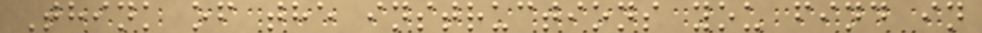Think of the instructions you find in
